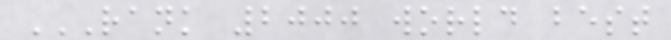RANK 2000 WORLD BEST
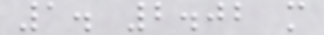1. 2.02 m
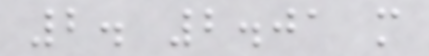2. 2.01 m
